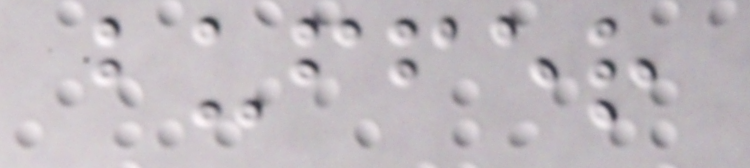buffer
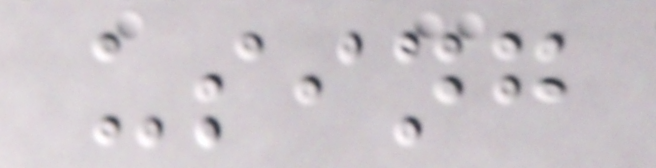using
